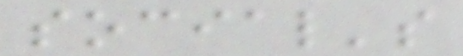social's
